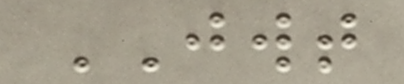JWT
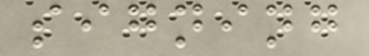signing
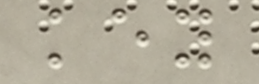key
